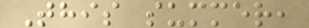This summer,
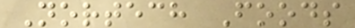Nortech Foods
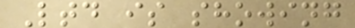Ltd is showing
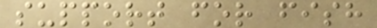support for fish
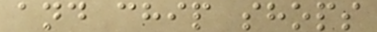and chip shops
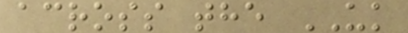across the UK
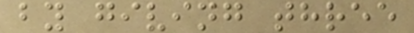by giving three
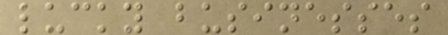lucky businesses
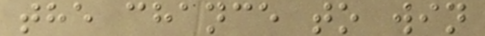the chance to win
